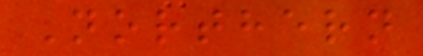Northern
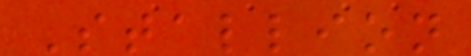Stallion
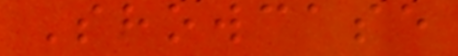Showcase
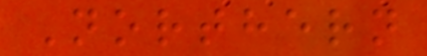Northern
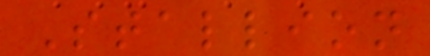Stallion
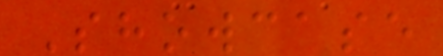Showcase
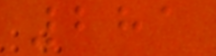281
